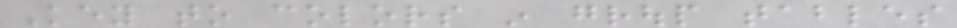Key to colors in group tables
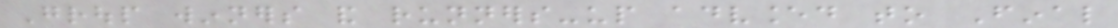Group winners and runners-up advanced to Final
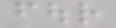four
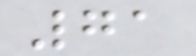71
